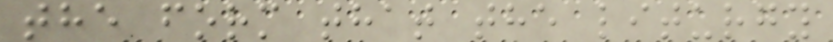the form that the liturgy
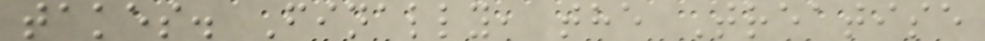takes. Finally, the Treatise
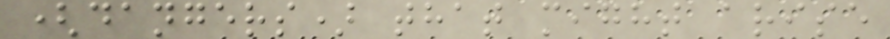(dangers) that might arise
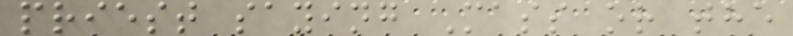priest saying Mass or the
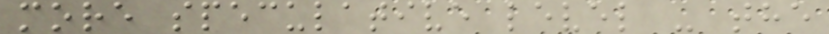more speculative level - the
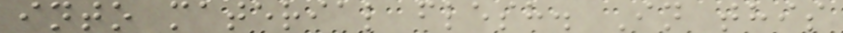into material flesh. In this
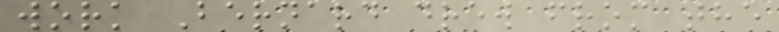work Bernard drew from the
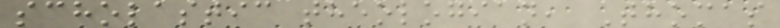scholastic theologian, Thomas
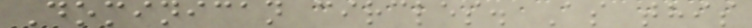Dominican circles. As this
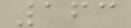163
